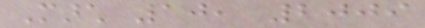March 10, 2009
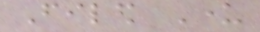Filed Under
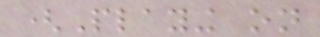(Playing on
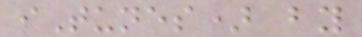iTunes) by
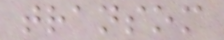transom
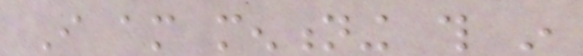I am mentioning this in
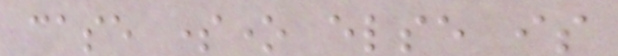case someone else is
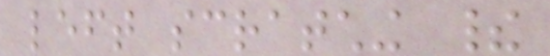left scratching their
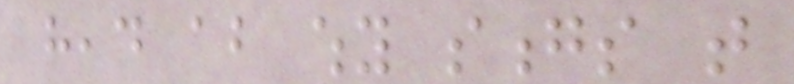head about why songs that
